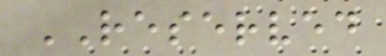RESERVED
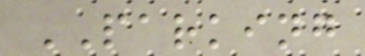PARKING
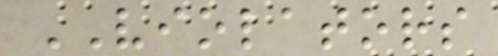VIOLATORS
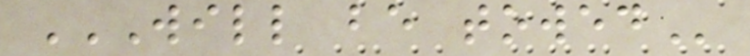WILL BE TOWED
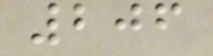206
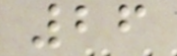26
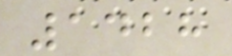1428
